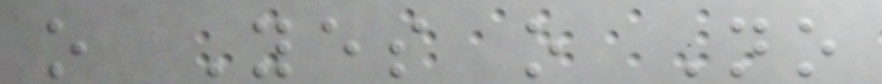o Yes o No
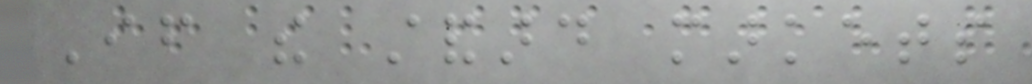If the standard markets
